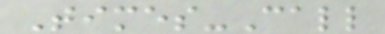Times-Call
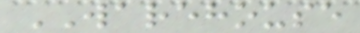WAREHOUSE
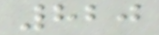820
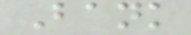Bank
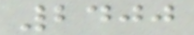2400
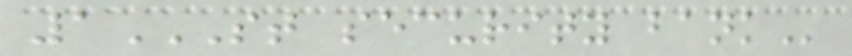1ST SECURITY BANK
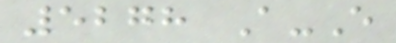5278 A-E
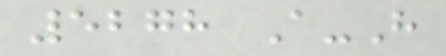5278 A-H
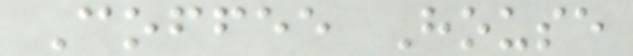Coffee House
